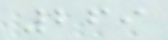269
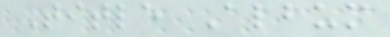Title Album
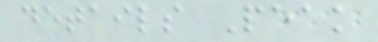details Peak
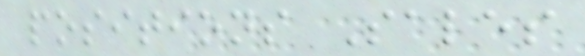positions Sales
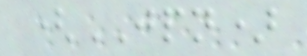(JPN)
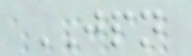JPN
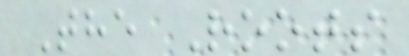The Roots
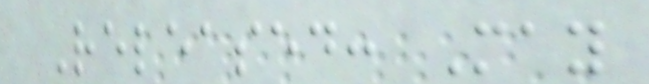Released: May
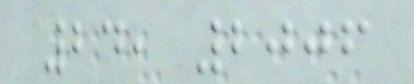24, 2006
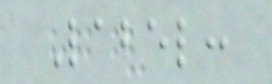Label:
